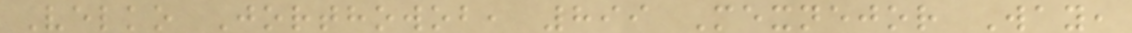Velko Jorthowob, 899 Mexnejor Way,
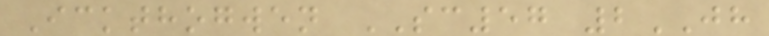Ickthogwen SC57 2JH
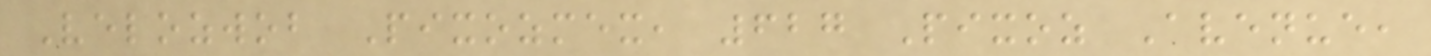Velozwob Pixozmex, 627 Pixoz Avenue,
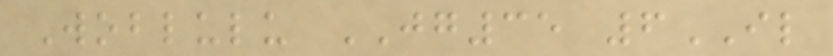Woblulu JG35 6IL
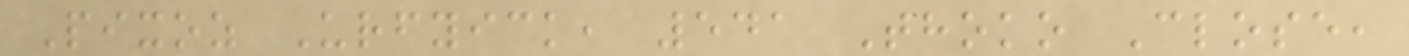Pixoz Urfyick, 541 Thoko Close,
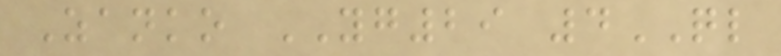Zanko YG29 4QL
